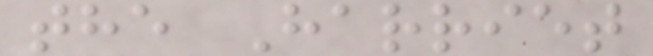the Harriet
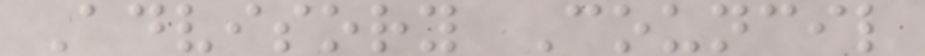Advisory Council
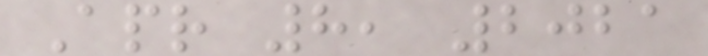Apr 8, 2021
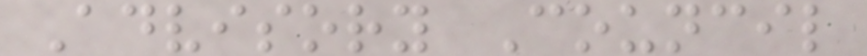Advisory Council
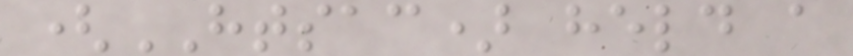(HTSAC) held a
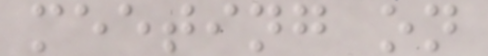meeting on
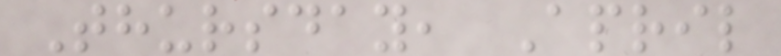Thursday, April
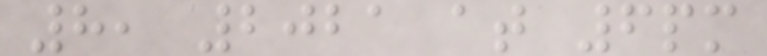8, 2021 at 6pm
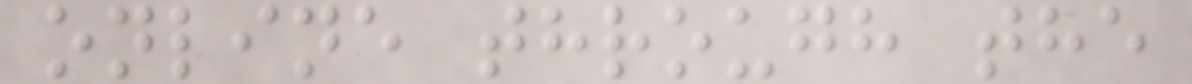online through the
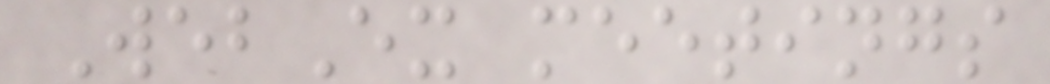WebEx meetings
